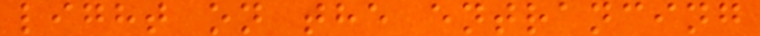light on the entrancing
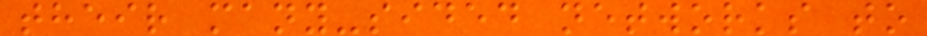their many-sided networks to
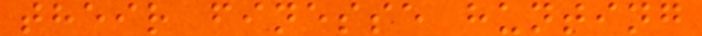their finesse hunting
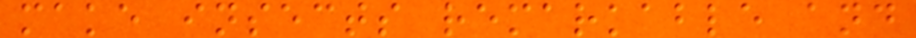make insects remarkable and
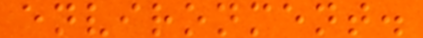environment.
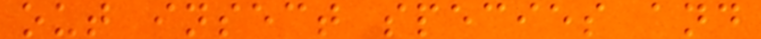out insect species and
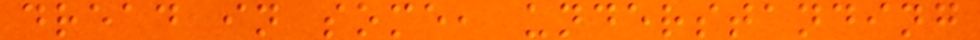dread in some, understanding
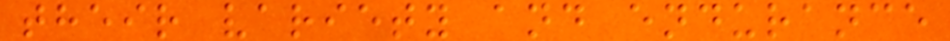their variety and endurance
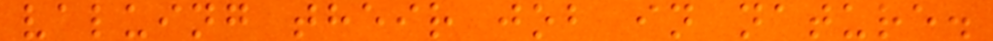valuing their job in nature.
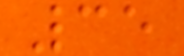35
